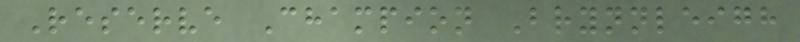Reserve Champion Brynnleigh
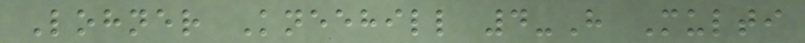Lohner Kneehill 4-H Multi
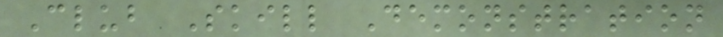Club Skill Demonstration
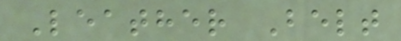Leather Belt
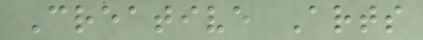Creative Arts
